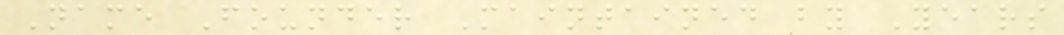Name Founder Maintained by Years
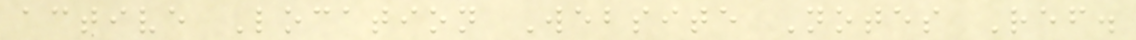active Location Website Notes Ref.
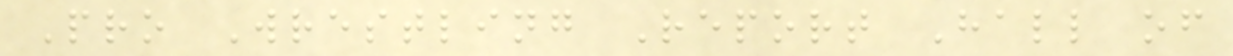Pro Wrestling Report Hall of
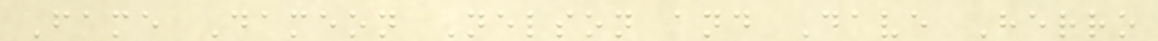Fame Dameon Nelson and Dave Herro
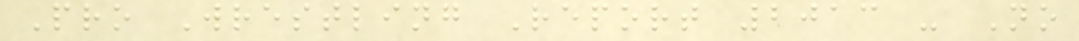Pro Wrestling Report 2013 - No
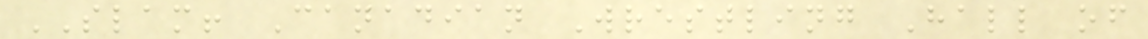SLAM! Canadian Wrestling Hall of
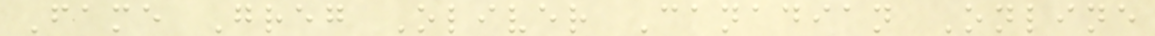Fame Greg Oliver Canadian Online
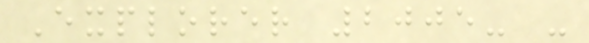Explorer 2005- -
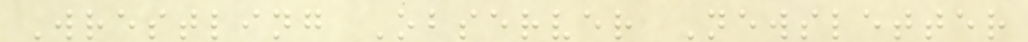Wrestling Observer Newsletter
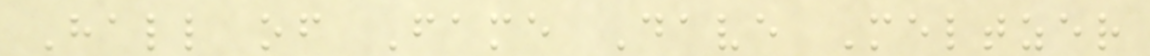Hall of Fame Dave Meltzer
